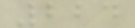224
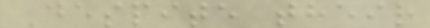Despite their
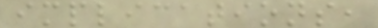implications,
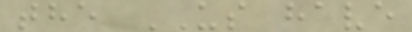the US have
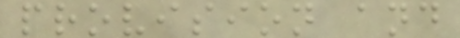provision and
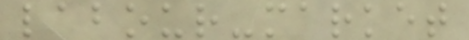labour-market
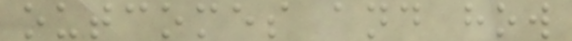outcomes and how
